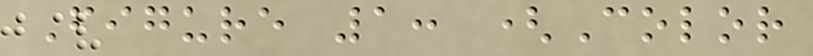Figure 1: (Color
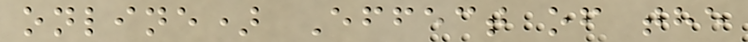online) Effect of the
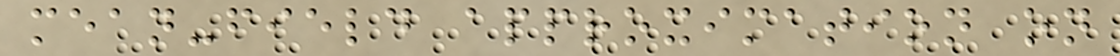mean-field approximation on
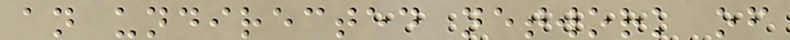an undirected network of
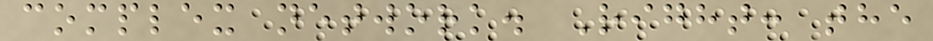complex network. Right: the
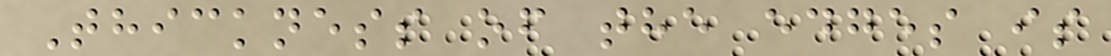Thickness of the edges is
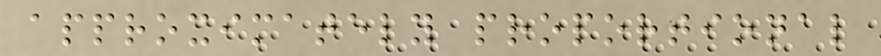approximately proportional
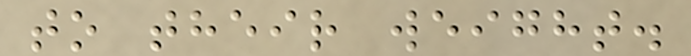to their weight.
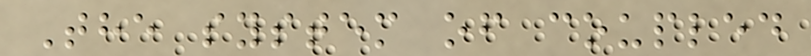The system of coupled
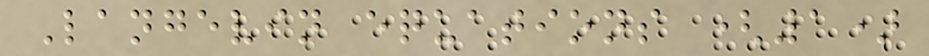Langevin equations (1)
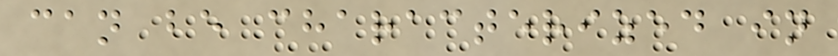can be characterized in
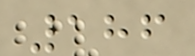186
